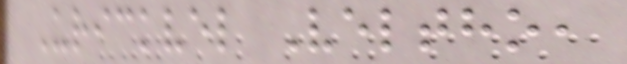Urickvel Veltho,
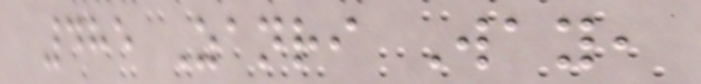485 Zanri Way,
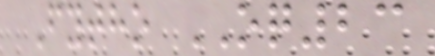Fytho OQ23
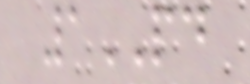1PD
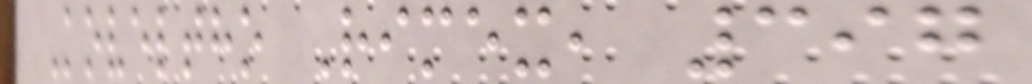Koveltho Rimex, 397
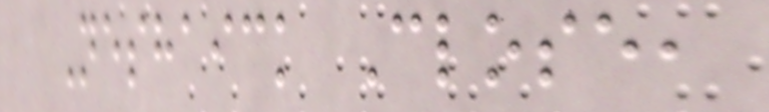Neshaick Close,
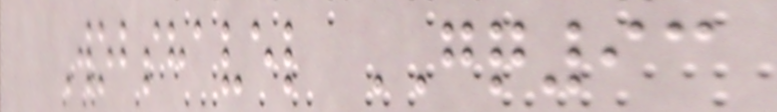Wobshavel GQ93
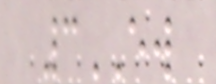3EW
